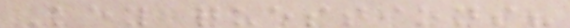Key questions?
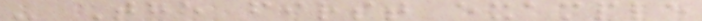- The first example
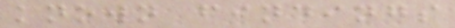known findings
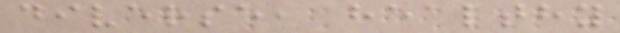diverse, healthy
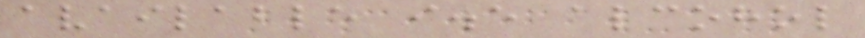available i.e alcohol
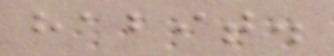habit.
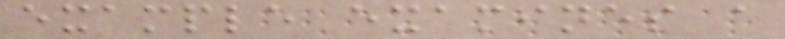example examines a
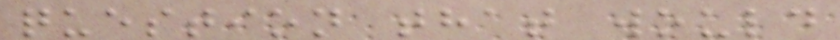question that would
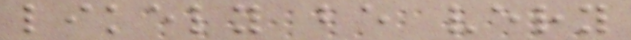likely be very
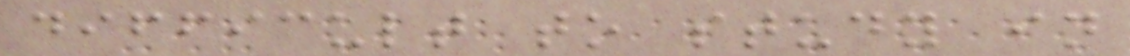difficult to study in
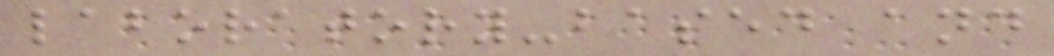laboratory-based and
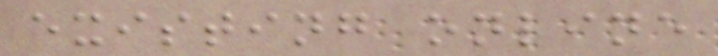existing online
